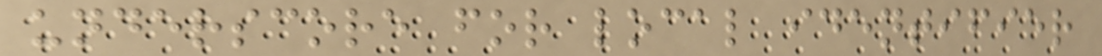underscore for local identifier
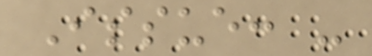Issue: -
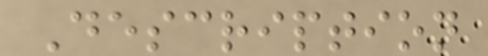Description
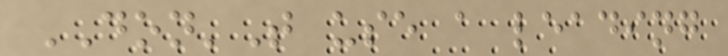DON'T use a leading
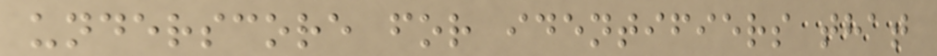underscore for identifiers that
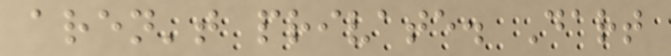aren't private. Dart
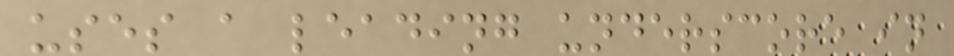uses a leading underscore in
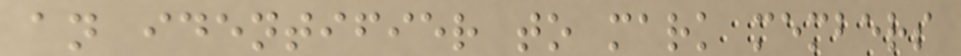an identifier to mark members
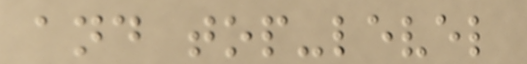and top-level
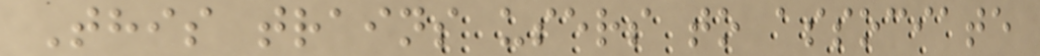This trains users to associate
